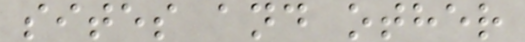sites and other
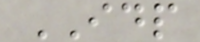IDP
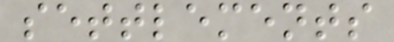settlements
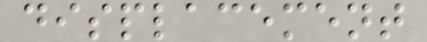displacement
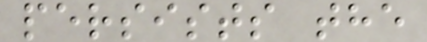persists the
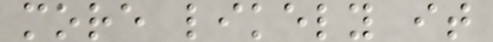more likely it
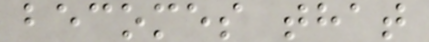becomes that
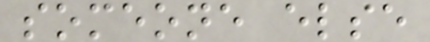someone else
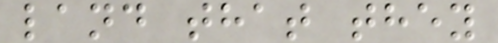land that they
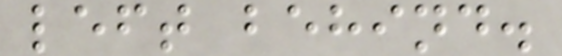left behind.
